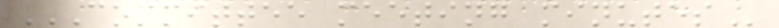COMMITTEE MEETING MINUTES
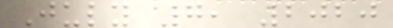July 7, 2020
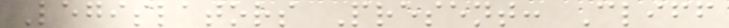Legislators Present: Cliff
